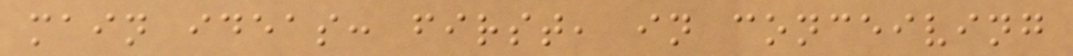main ideas: first, in conceiving
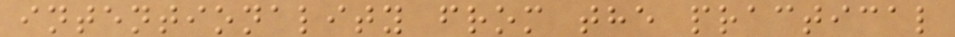intentionality from the practical
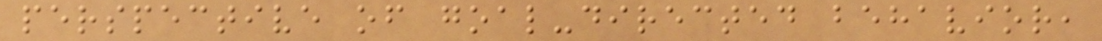perspective of goal-directed behavior,
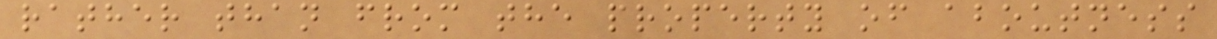rather than from the property of aboutness
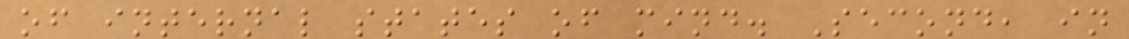of internal states of mind. Second, in
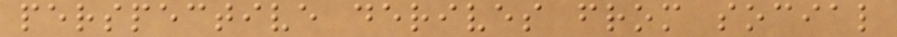perspective derives from social
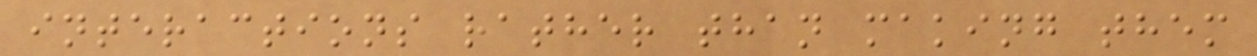interactions rather than making them
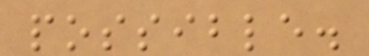possible.
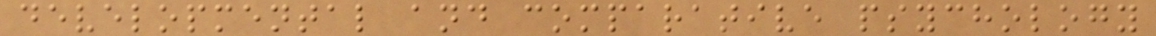developmental and comparative psychology
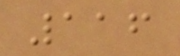116
